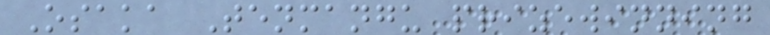Osaka Tenmangu prizewinning
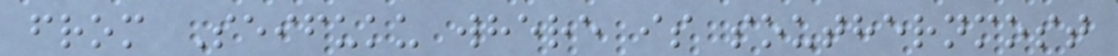from Seifuku where is southernmost
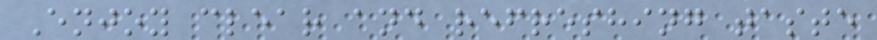Enjoy clear and refreshing taste
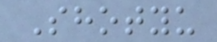Shotyu
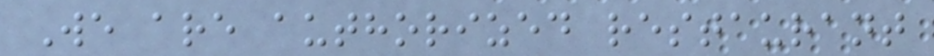We are authorized restaurant
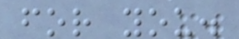for you.
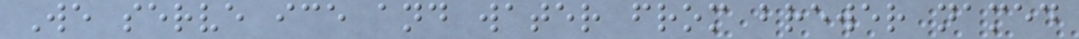We serve ice and water from brewer named
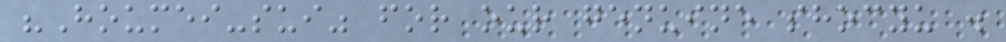"Houmei-sui" for our genuine shocyu .
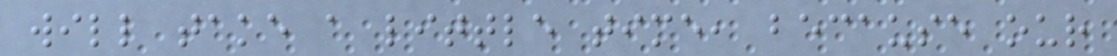will take a little time, because our
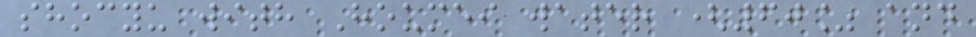shocyu with Houmei water (60% and
